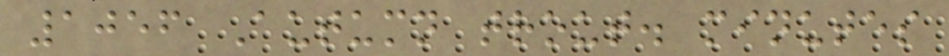1056 Autumn trout. minutes
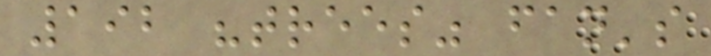192 "trees" fan's
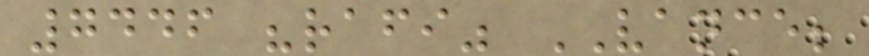7446 "rafi" VANCE;
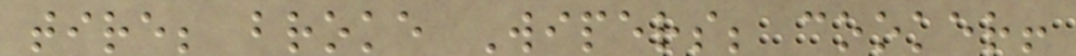tire; broke Wipers; cooker!
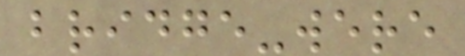bridge-were
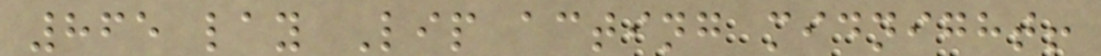865 lay Lip acting midnight!
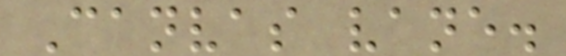Canvas vane.
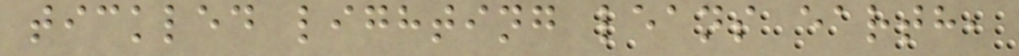tickled lighting leans earth,
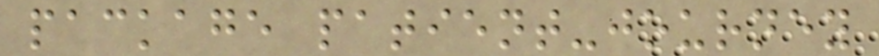package patient-journey
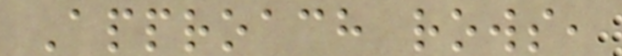Approach rows,
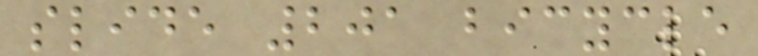slide 201 bicycle
